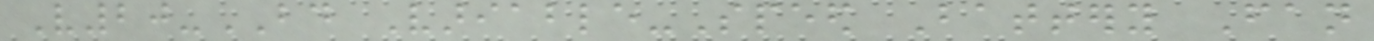V20-BD Variable-Speed Battery Fan
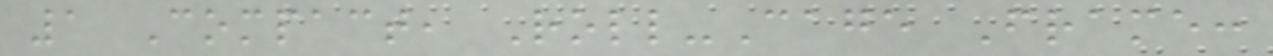1 Compact, Roll-Cage Frame:
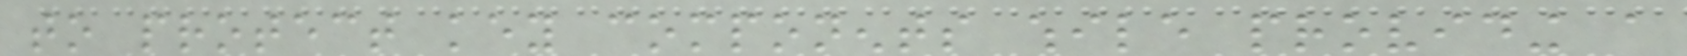to protect key components while providing a
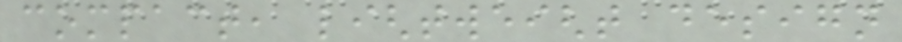compact, lightweight design
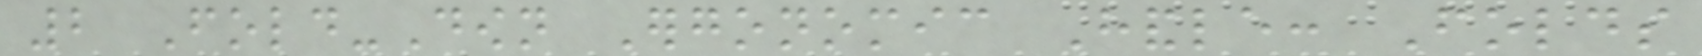2 Fold-Down Ergonomic Handle: Folds
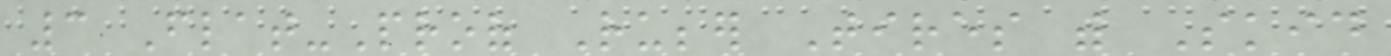3 Flat-Proof Rubber Tires with Skid
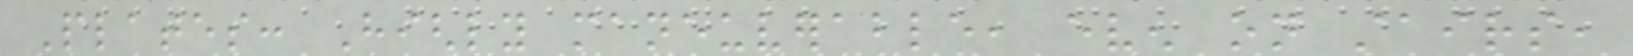Plates: Highly maneuverable, even on stairs,
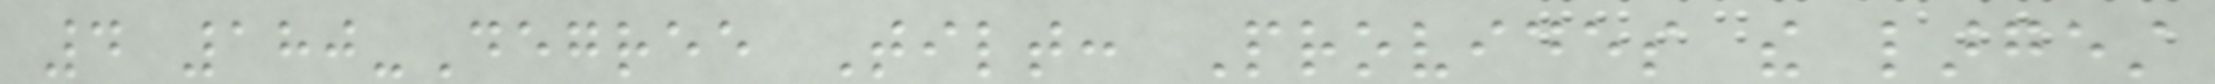4 180-Degree Tilt: Provides the largest
